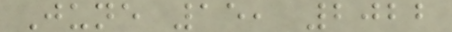June 15, 2022
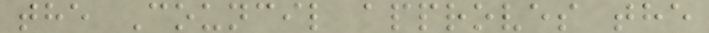the Council approves the
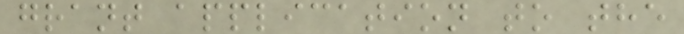grant application to the
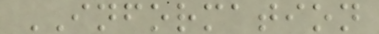INFORMATION
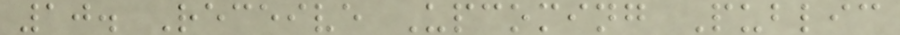10. Receive Upcoming Public
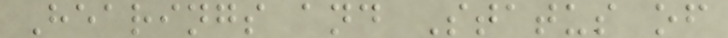Hearings and Status of
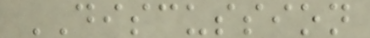DISCUSSION
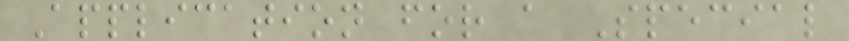Application for a Special
